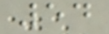54
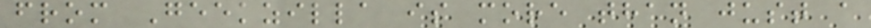from Geekzilla is more than just a
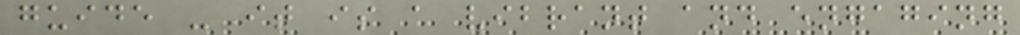guide - it is a vibrant and engaging
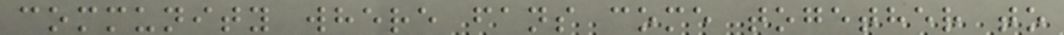community where fans come together to
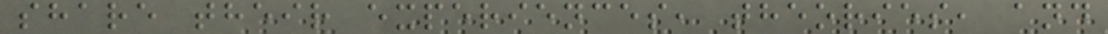share their experiences, theories, and
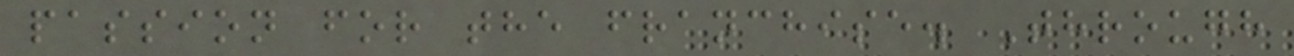passion for the franchise. Through
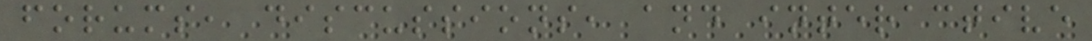forums, discussions, and interactive
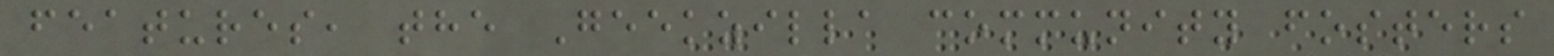features, the Geekzilla community fosters
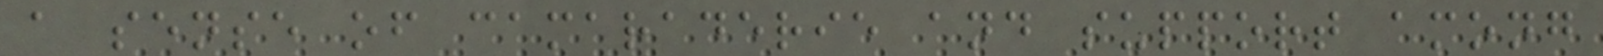a sense of camaraderie and support among
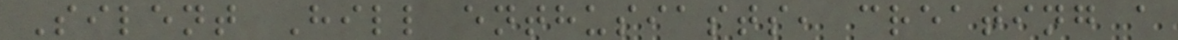Silent Hill enthusiasts, creating a
